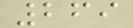269
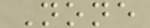None
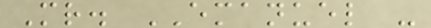Mr. EMANUEL -
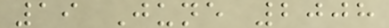19 June 2008
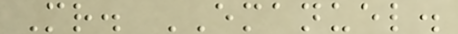Mr. EMANUEL.
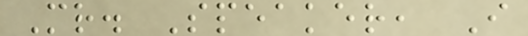Mr. Speaker, I
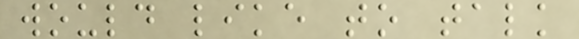would like to talk
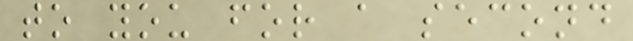to you for a second
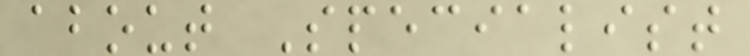about Specialist
